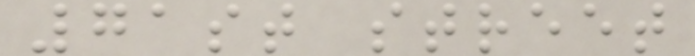71st street
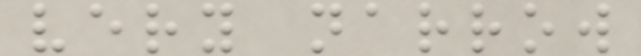very narrow
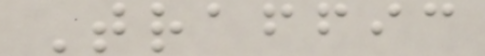Traffic
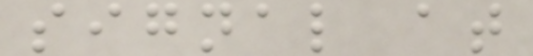signal at
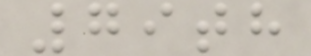79th
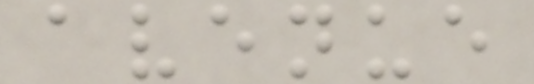avenue
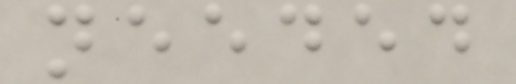needed
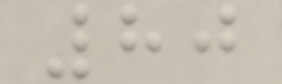80
